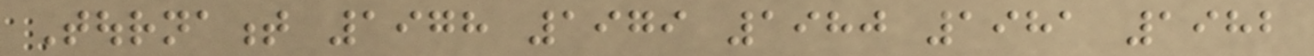Tournament 1978 1979 1980 1981 1982
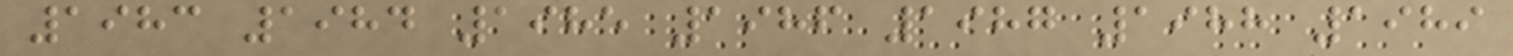1983 1984 1985 1986 1987 1988 1989
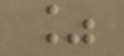%
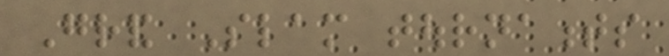Grand Slam tournaments
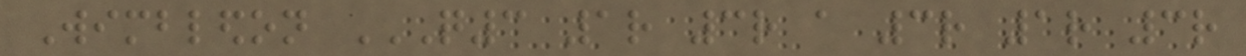Wimbledon Q3 1R 3R A 3R 1R 3R
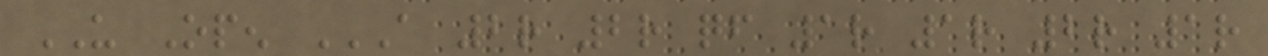US Open A 2R 2R QF 1R 1R 2R 1R
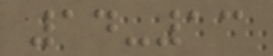14-13
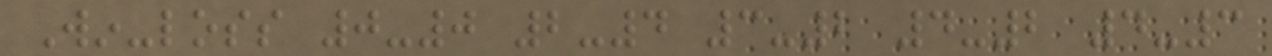Win-loss 0-0 2-4 3-2 4-2 4-3
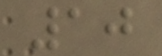10
